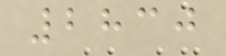2830
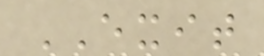EXIT
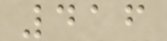416
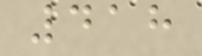418
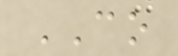CO
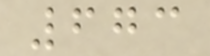673
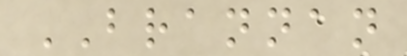BRANNAN
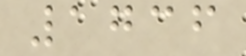1736
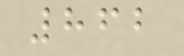862
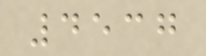4537
